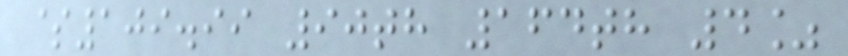$109.99 90th 164th 4%
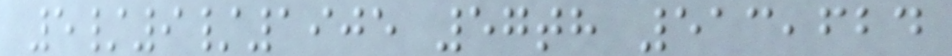5/9/1905 57th 513,624
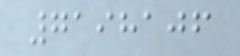7198106
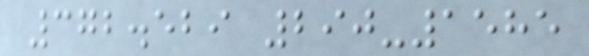372.529 290-1585
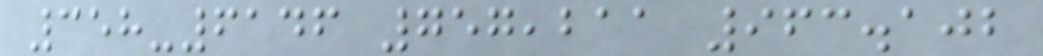358-6146 757,211 963.102
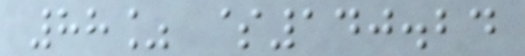88% $140.24
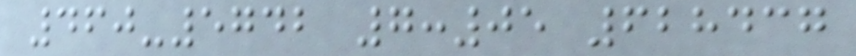460-5742 7:05 628437
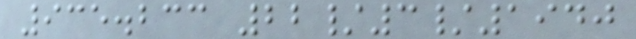935.233 22/3/1940
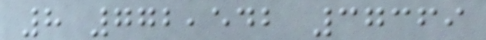8 772,542 37369
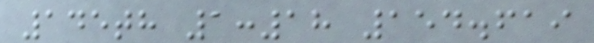145th 1:18 154.619
